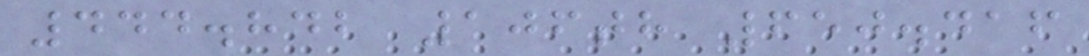444.842 106th 650.416
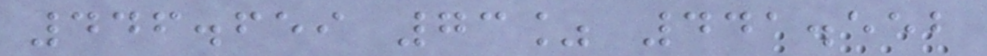446.659 73% 441.552
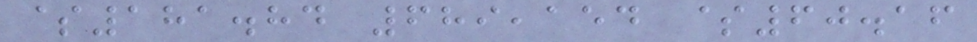$181.84 689,154 $60.16
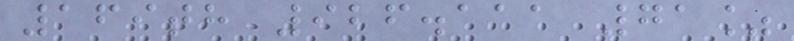169th 926.111 71%
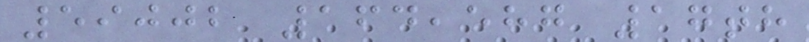59002 164,587 17th
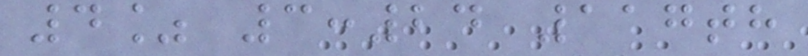4% 3:24 117th
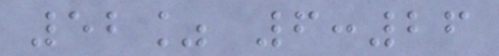52% 6:26
